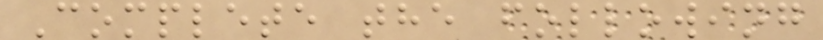Complete the following
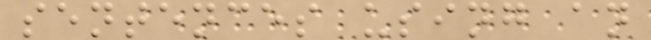sentences using an
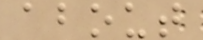about
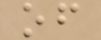of
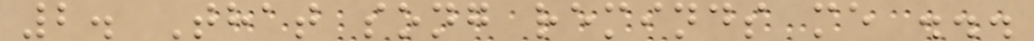2. That song reminds me ...
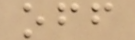off
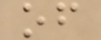of
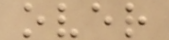over
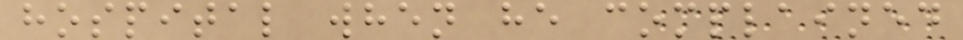hospital when he complained
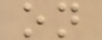on
